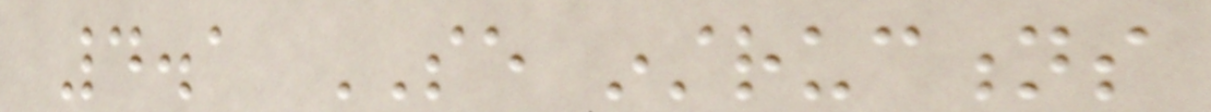4.1 SE instructions
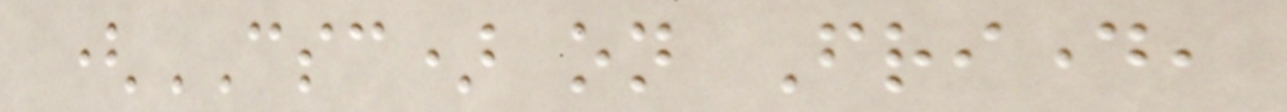(CSC) on Friday,
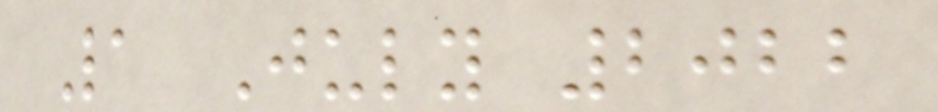1 July 2022
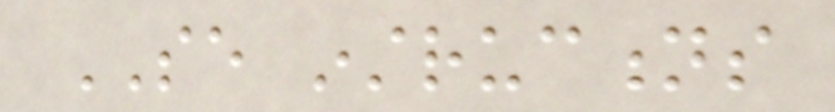SE instructions
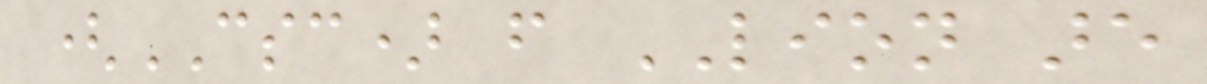(CSC) from LION are
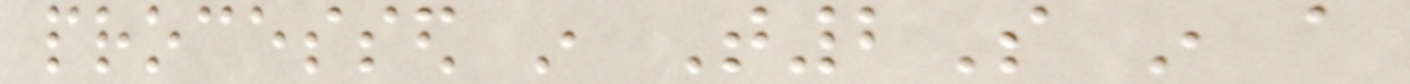processed in T2S in a
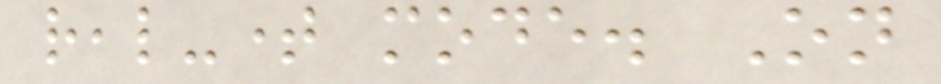real-time mode. On
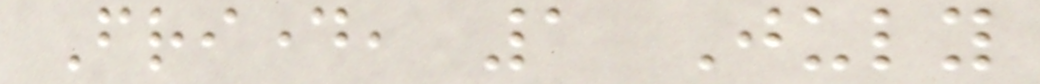Friday, 1 July
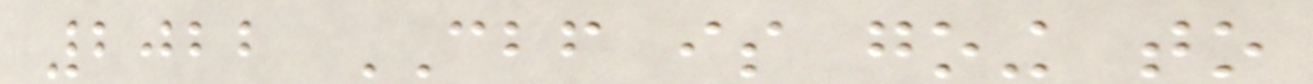2022 CBF is going to
